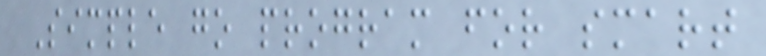Simple go program for smart
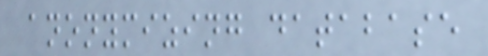anonymizing database
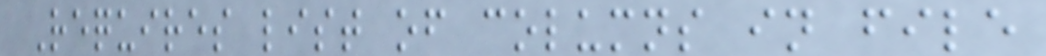Requires list of columns in file
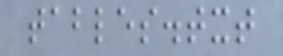tables.txt
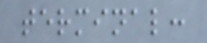terminal:
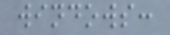windows:
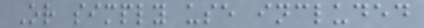Or simply use included
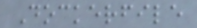Dockerfile
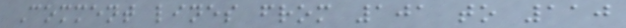Comment lines from 101 to 110
